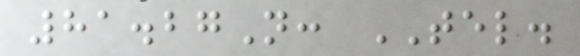81.27N: TEL.
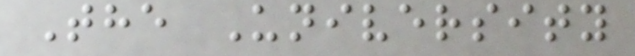The University
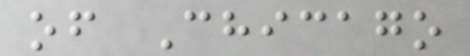of Chicago
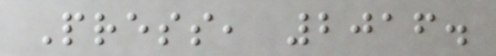Press, 2016.
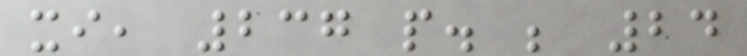xi, 237 p. ; 24
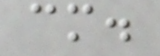cm.
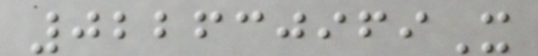022630969X
